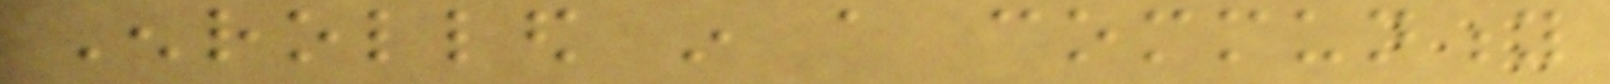Enrolled in a community
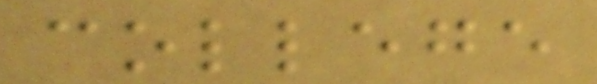college
